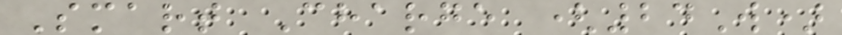Smart Charge (24W)
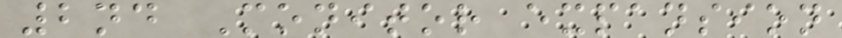2nd Monitor expansion
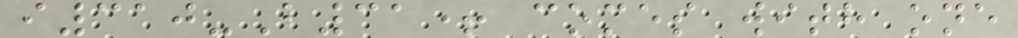i310-B31+ comes with one
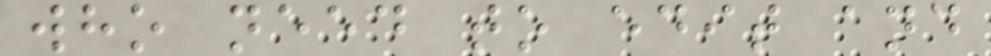who need to edit and
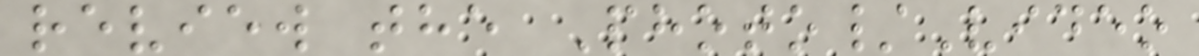review the Photo/Video
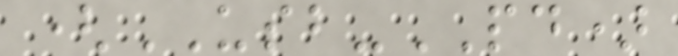(USB-PD)
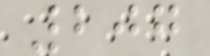207
